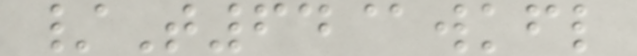/T64@wkfl
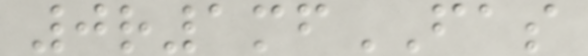0r1mfFAS
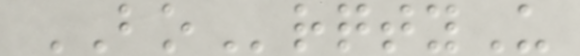BOrqtyU
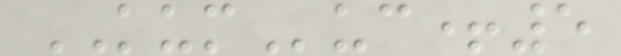KUMuc+5
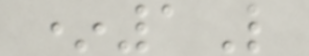*1L
